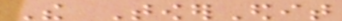The TowerEdit
